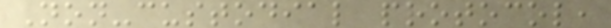Non-custodial protocol,
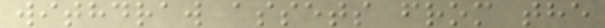withdraw assets from the
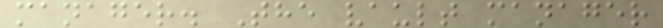manager. The vault manager
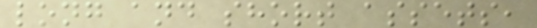long and short assets,
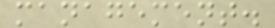management.
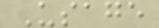Usage
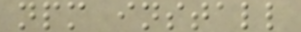npm install
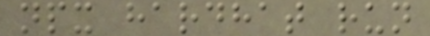npx hardhat run
